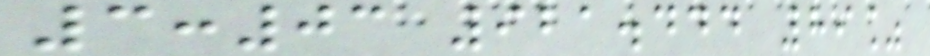3:03 921.444 89%
